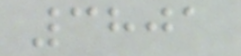3801
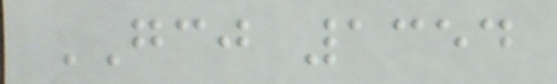GCJ 1354
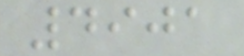4901
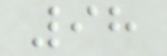98
